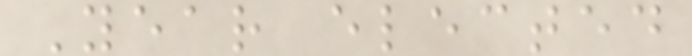Year elected
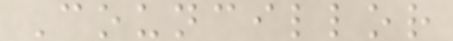Councillor
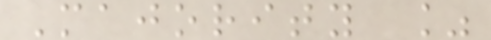Majority %
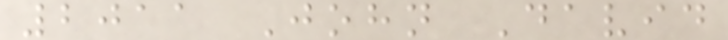2011 John David
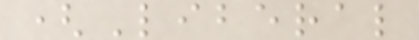(Liberal
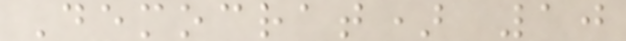Democrat) 10
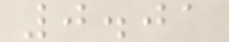0.01
